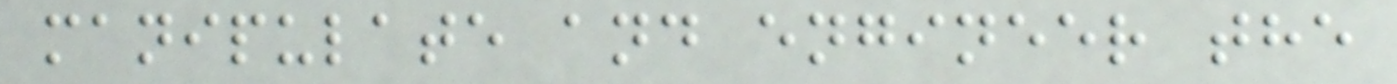manipulate and engineer the
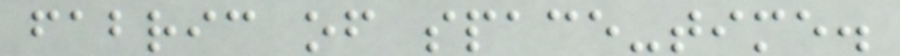fabric of space-time.
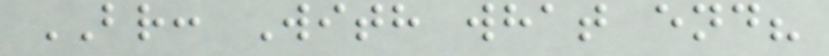BR: With what end?
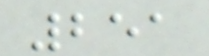251
